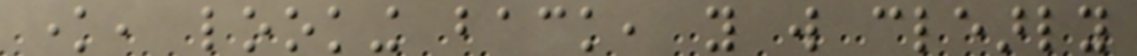know, looking back, you will clearly
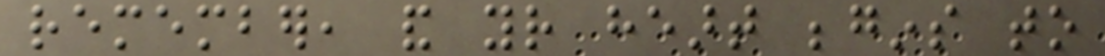remember, and your heart begins to
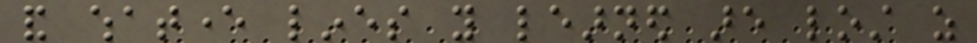and whatever lines you learned are lost as
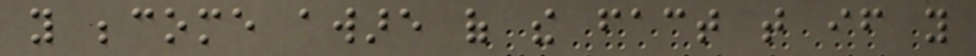you become aware of the fact that if you
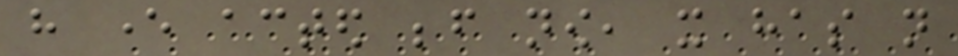have ever acted before now, it has not
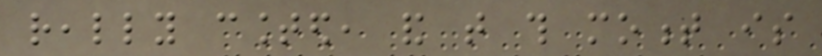really counted, and that this moment is
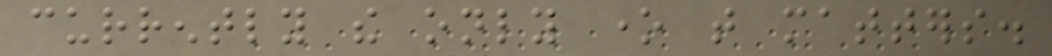currently the only one that matters.
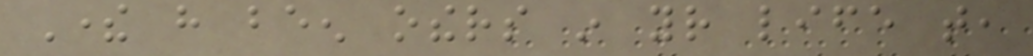There have been others in your life that,
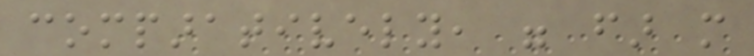comparatively, were far more
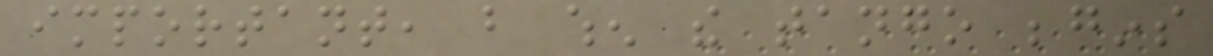important, but when the tango begins
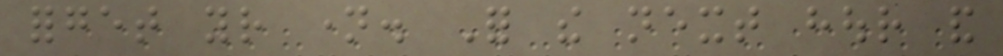forget your name. For the next hour and
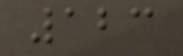123
